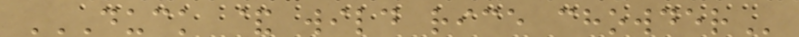DUCK & WILD RICE CHOWDER
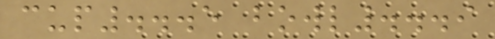cup...5 bowl...9
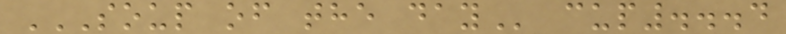SOUP OF THE DAY cup...4
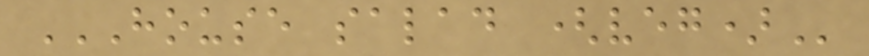HOUSE SALAD (VEG)
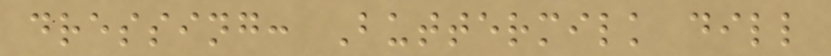dressing: Buttermilk dill
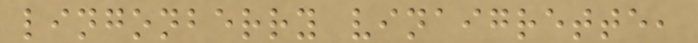lingonberry vinaigrette,
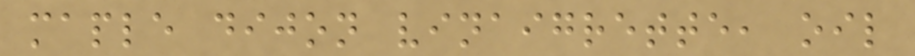maple dijon vinaigrette, oil
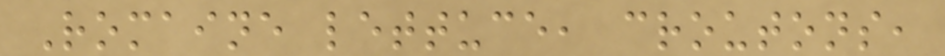Romaine lettuce, croutons,
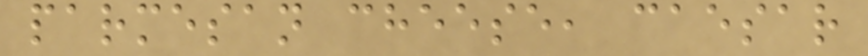parmesan cheese, caesar
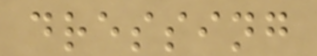dressing
